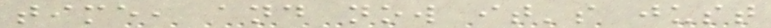time, and now it's just
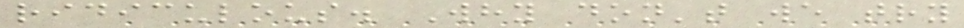ridiculous. Why don't we try
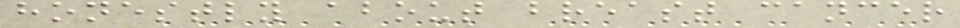honestly about breast cancer
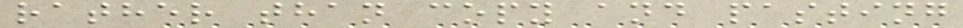rather than copy and pasting
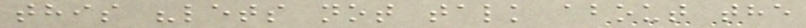this "lets not talk about the
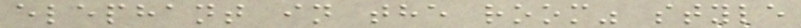elephant in the room" style
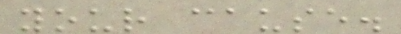your cause.
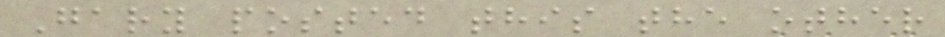Gary posted this the other
